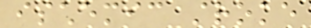ischemic stroke
